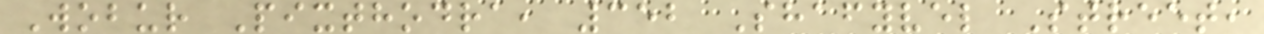Wobur Pixthodra, 352 Shafyvel Street,
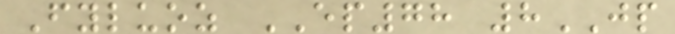Fyluoz EP78 8JP
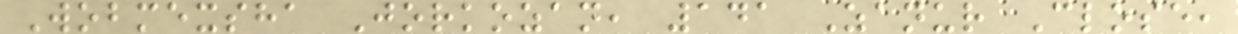Wobmexsha Jorkozan, 141 Zanur Close,
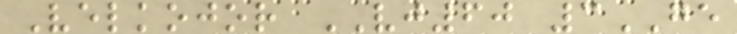Velkojor VJ60 3GE
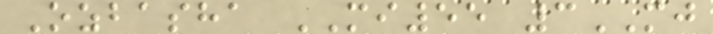Ozbasha MI55 3MJ
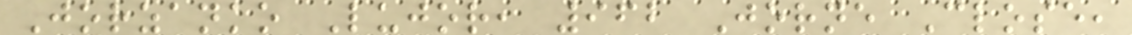Jorzanko Lujor, 962 Jorne Close,
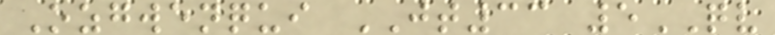Ozgwenqui JT33 5QV
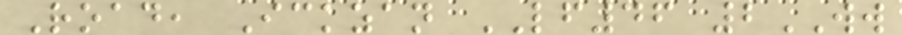Road, Ickzan LF46 2WW
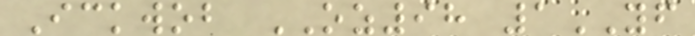Ickwob OZ98 1YF
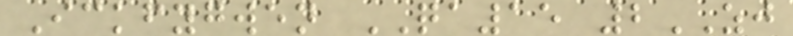Ickfygwen QA15 2ZJ
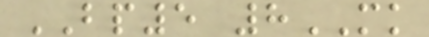BP5 8MK
